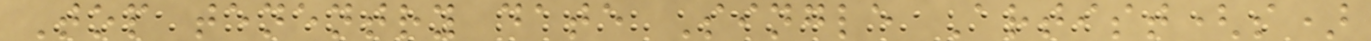Top tenentry date Single Artist(s)
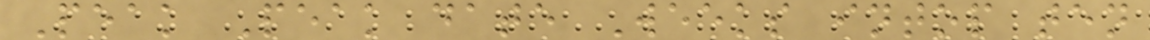Peak Peak date Weeks intop ten
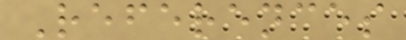References
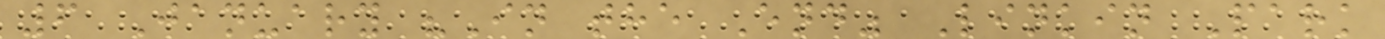6 January "In the End" Linkin Park
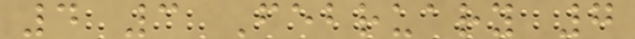4 3 February 7
